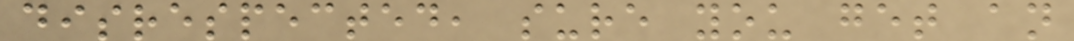disrespected, sure you get an
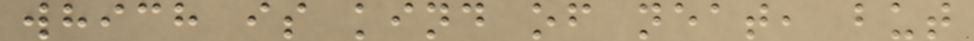which is kind of neat, but
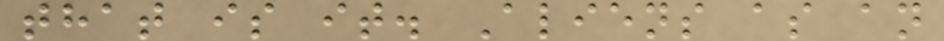that is it. Aliens as an
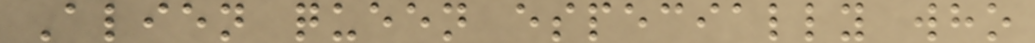Alien queen especially who
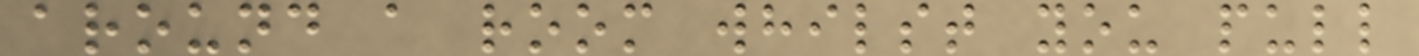around a room whilst you pull
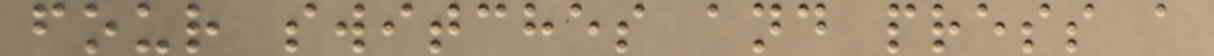four switches and press a
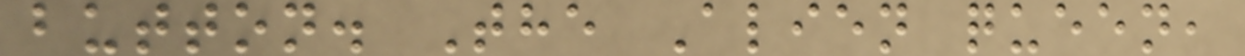button. The Alien queen,
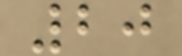20
